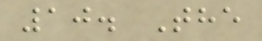10. The
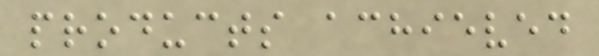products achieved
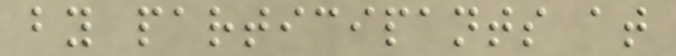by participants at
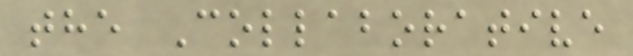the Collaborative
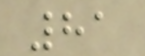81
